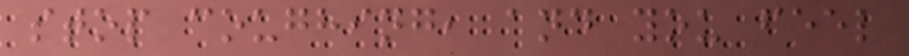stop coughing, and you feel
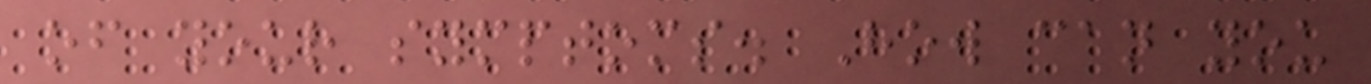of your symptoms. How can you
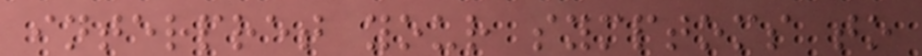interpret your symptoms to
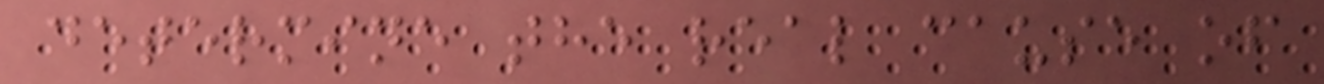determine the real cause of
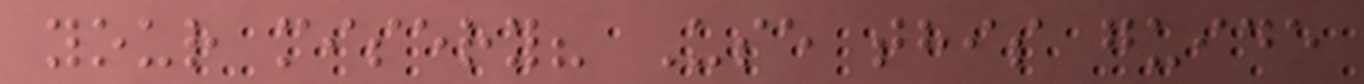your misery? Use this guide
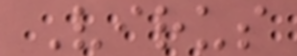Virus
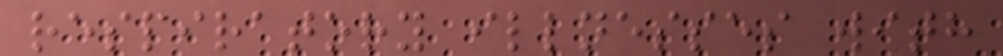respiratory illnesses with
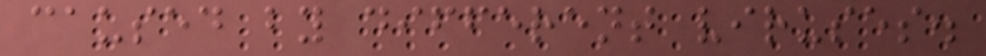caused by different viruses.
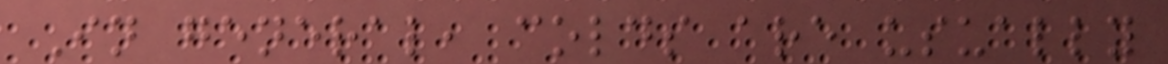In general, colds are usually
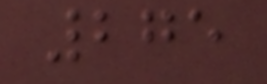275
